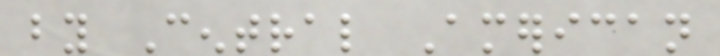by Central American
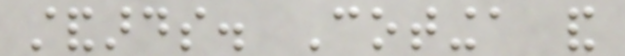standards. Cotinga and
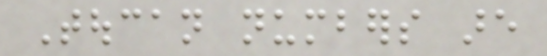Toucan numbers are
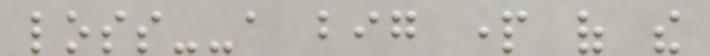loss--a big part of the
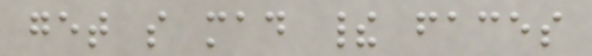get so mad their faces
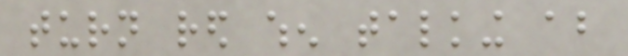turn red when talking about
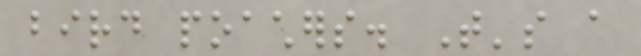bird poachers. That's a
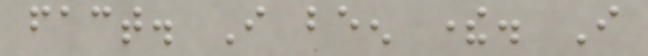fact. I been there. I
